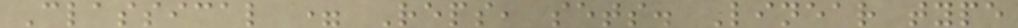Classical = Reps, sets. Linear type
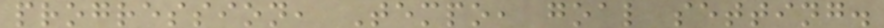progression, Tempo, goal setting.
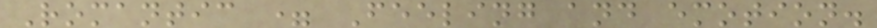Romantic = Feeling and emotion.
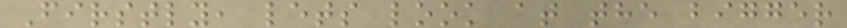Firstly, lets look at the bigger
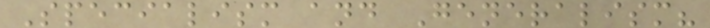Specialism and Generalism?
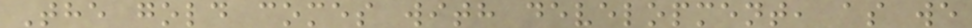The gold comes with development, as we
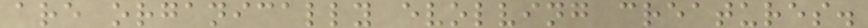are organically evolving creatures.
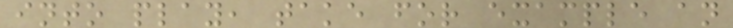into play, take for example an
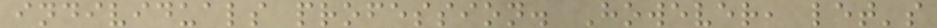individuals profession. However, let's
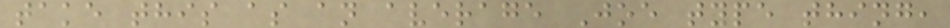take this as an average Joe type thing,
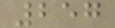257
